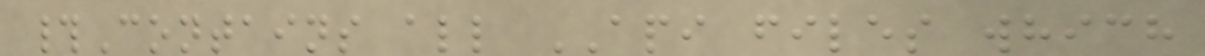#Contains all API files which
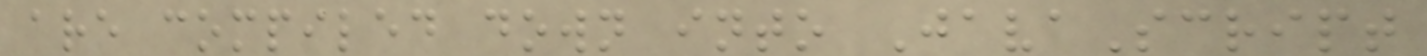are compiled down into JavaScript
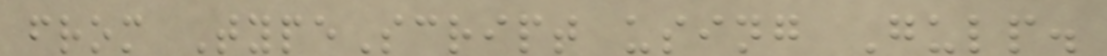from TypeScript using Gulp.
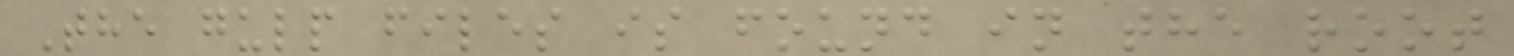The gulp files is found in the root
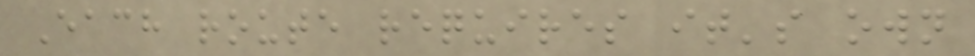Each route requires it's own
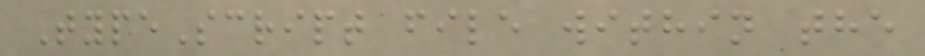TypeScript file within the
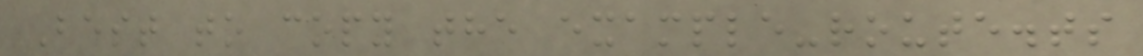Best to copy the example-route.ts
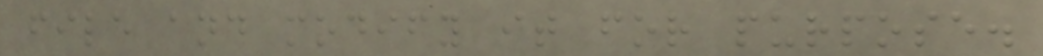file and modify it for purpose.
